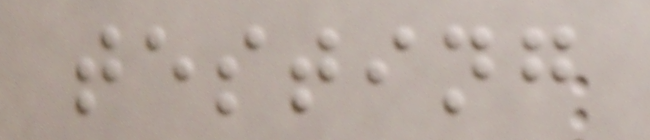testing
